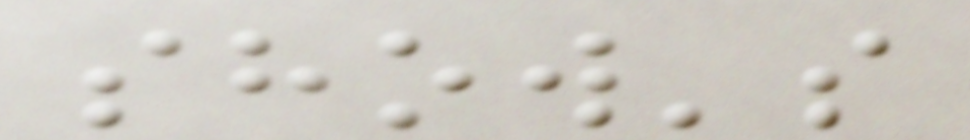show's
